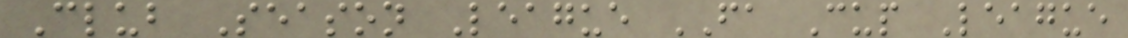Club Season League FA Cup League
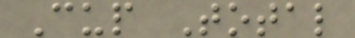Cup Total
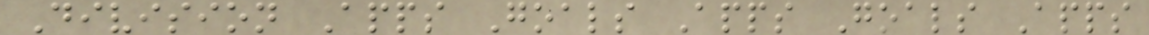Division Apps Goals Apps Goals Apps
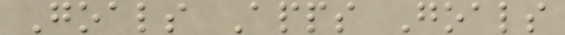Goals Apps Goals
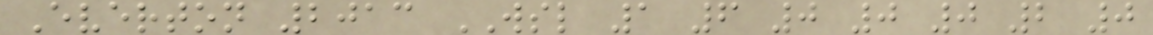Everton 2013 WSL 1 6 0 0 0 2 0
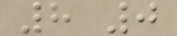8 0
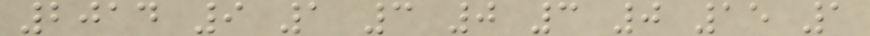2014 9 1 3 0 3 0 15 1
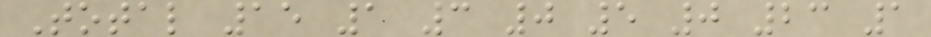Total 15 1 3 0 5 0 23 1
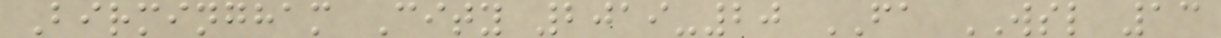Birmingham City 2019-20 FA WSL 13
